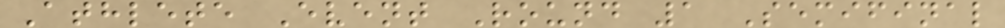Athlete Event Round 1 Semifinal
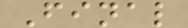Final
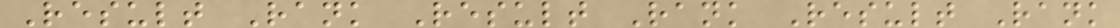Result Rank Result Rank Result Rank
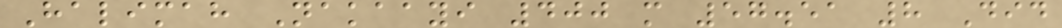Halimah Nakaayi 400 m 57.51 8 Did
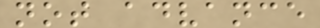not advance
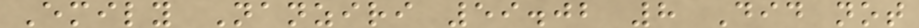Emily Nanziri 59.02 8 Did not
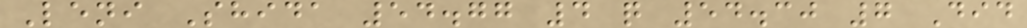Leni Shida 54.77 4 q 54.30 7 Did
